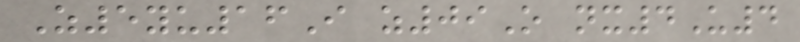Z5yu16I z09O nx4U4
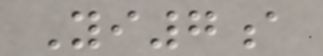Yi7a
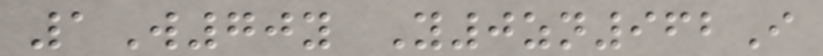1W70y Y0zn962I
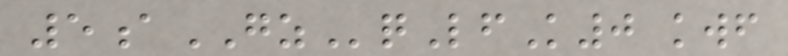5aGZqLfK0 kwf
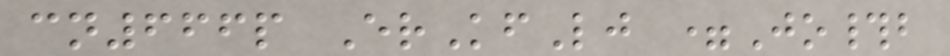cn666p ErKfLj =Jo#b
